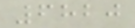6820
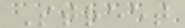Street
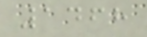1468
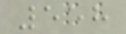558
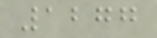1277
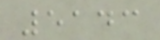5143
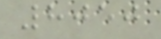8050
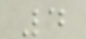4
